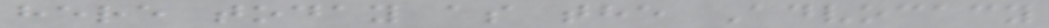here today as the Advocacy
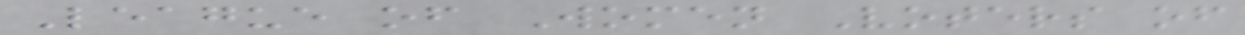League of Women Voters of
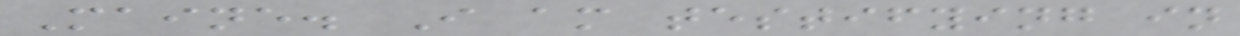Maine. I am testifying in
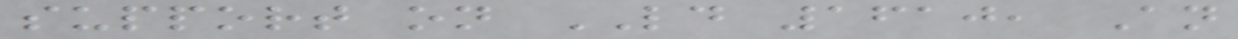support on LD 1610, An
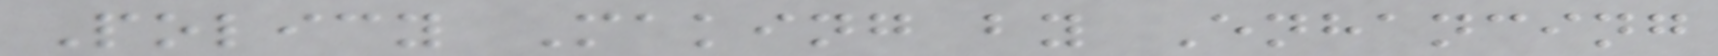Policy Making by Enhancing
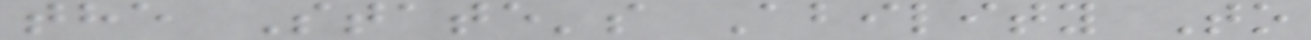the State's Ability To
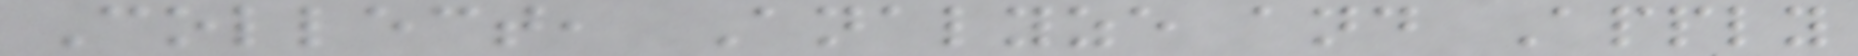Collect, Analyze and Apply
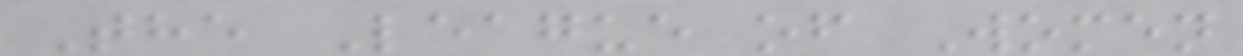The League of Women
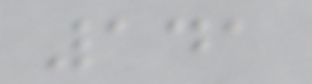141
